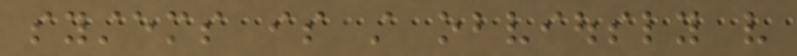systems is still obviously very
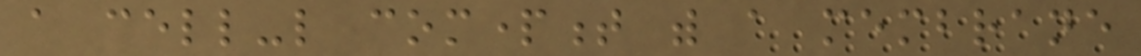a cell-like compartment with a membrane
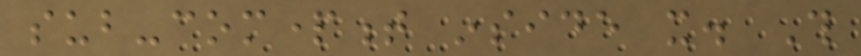sub-compartment inside it. This
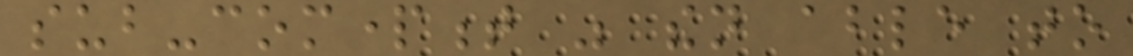sub-compartment was then able to
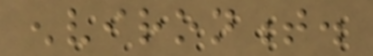environment.
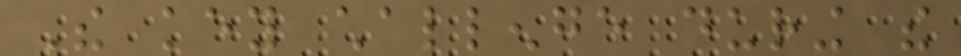The key challenge during the
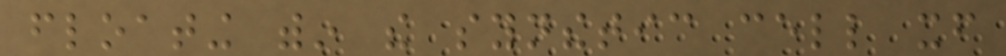floating within the synthetic cell itself
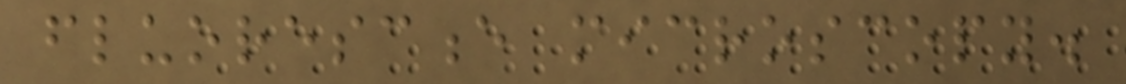fluorescence microscopy.
